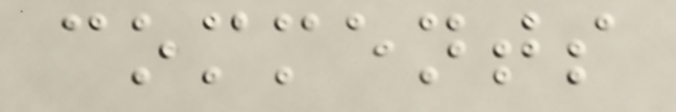comments
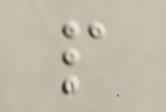p
